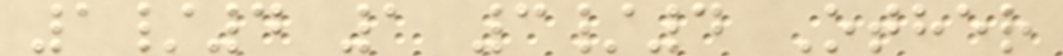1/4 1 3/4 Other
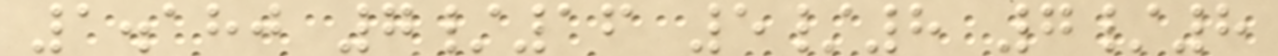1.180 7/16 5/8 7/8
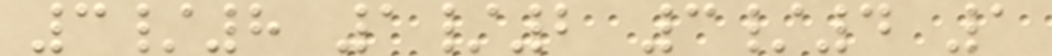3/8 1/2 3/4 1
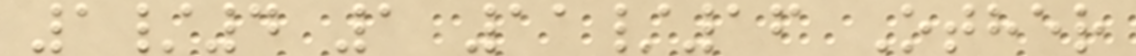1/4 1 11/16 Other
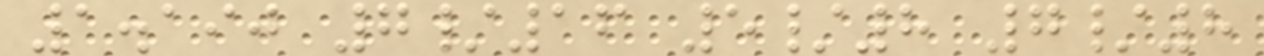1.190 7/16 5/8 7/8
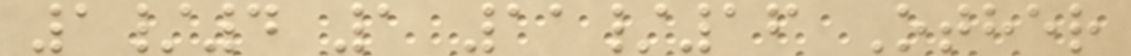1/4 1 11/16 Other
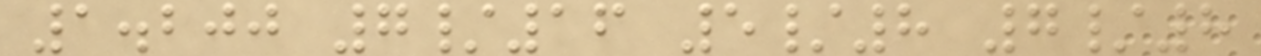1.200 7/16 5/8 7/8
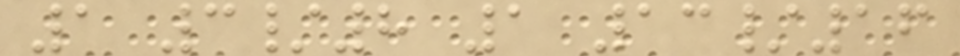1 3/8 1 13/16
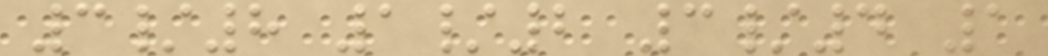3/8 1/2 3/4 1
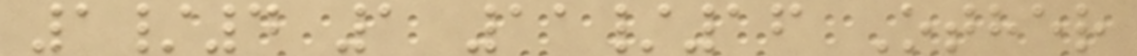1/4 1 11/16 Other
